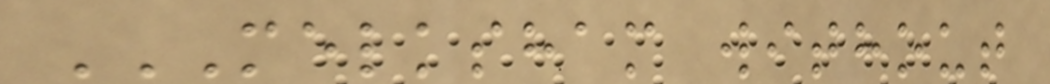MELKSHAM WITHOUT
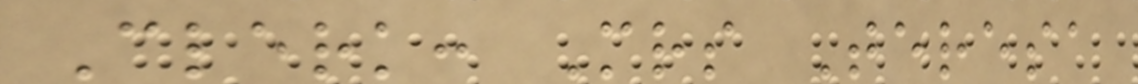Clerk: Mrs Teresa
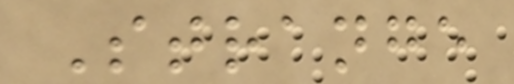Strange
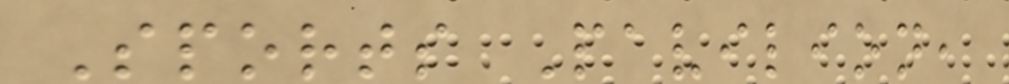Sports Pavilion,
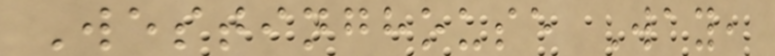Westinghouse Way,
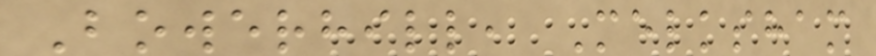Bowerhill, Melksham
